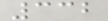332
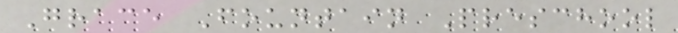Grace Fountain Preschool
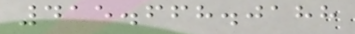415.668.0188
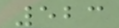523
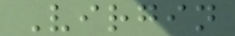Virgin
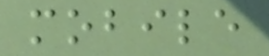mobile
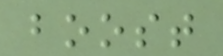boost
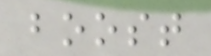boost
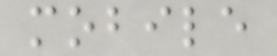mobile
